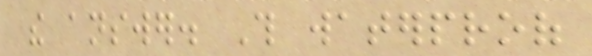the answer. This waterproof
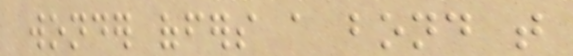wonder offers a bond that
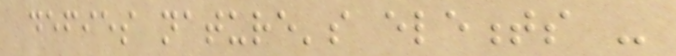defies nature's elements -
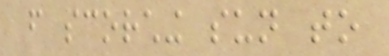from scorching sun to
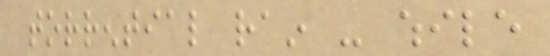torrential rain - while
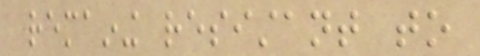remaining resistant to
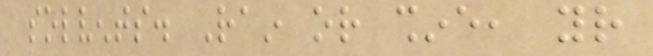solvents. Rain or shine, your
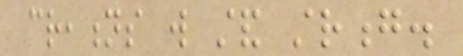creations will stand strong.
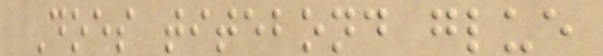Does titebond glue
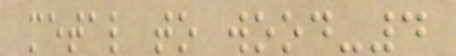metal to wood-4
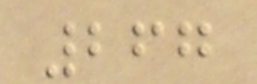267
